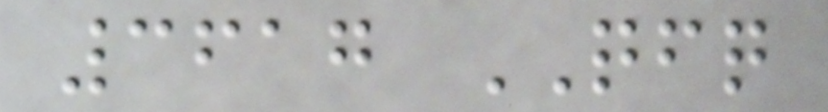3617 QFQ
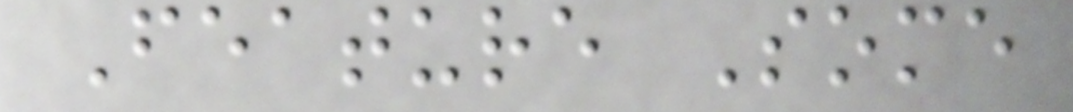Feature Some
